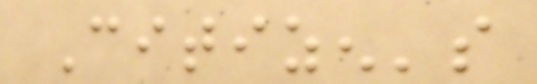Citizen's
